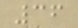36
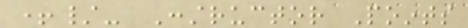+/- Constructor Points
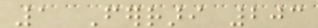1 Ferrari 203
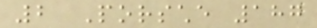2 Porsche 187
